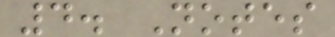4. Notes
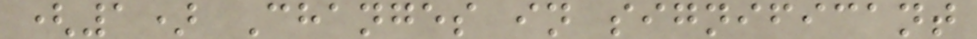(1) Changes in significant
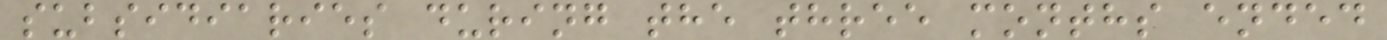subsidiaries during the three months ended
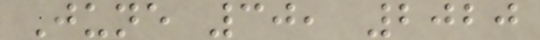June 30, 2020
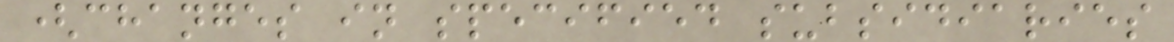(changes in specified subsidiaries
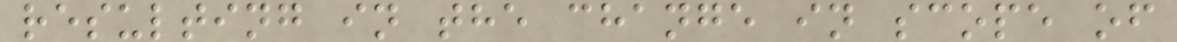resulting in the change in scope of
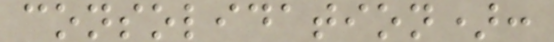consolidation):
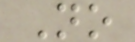No
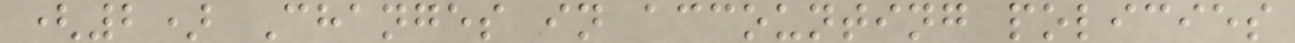(2) Changes in accounting policies
